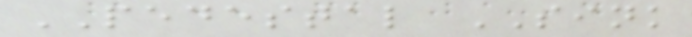PEDESTAL SINK
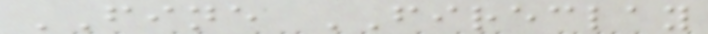FINE FIRECLAY
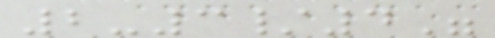2-3/4"
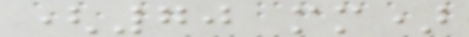(70 mm)
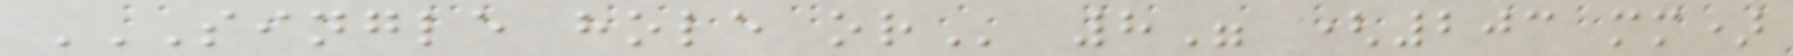SINGLE HOLE OR 8" (203 mm)
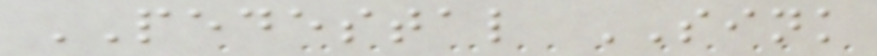PEDESTAL SINK
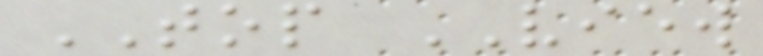TOP VIEW
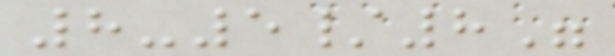8-5/8"
